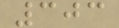303
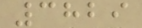3829
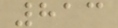813
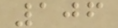106
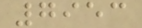7953
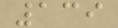139
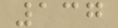137
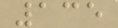135
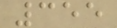355
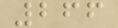266
